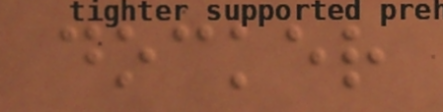docker
